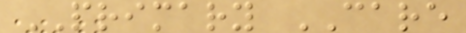PRIMARY CARE
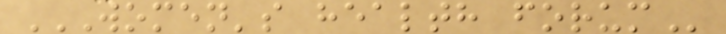WOMEN'S HEALTH FORUM
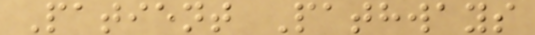Patient Pathways
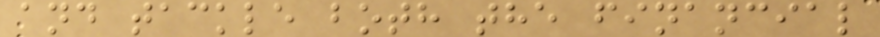and tackle both the financial
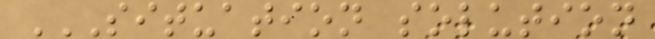SITUATION SOLUTION
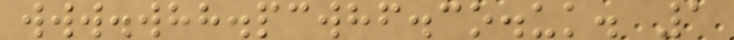www.whh.pcwhf.co.uk. 1
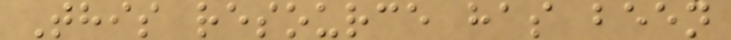This resource has been
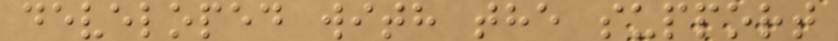developed with the support
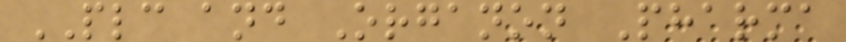PLC and Organon Pharma
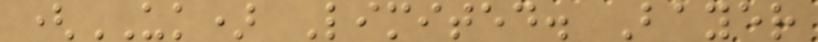(UK) Limited. Bayer
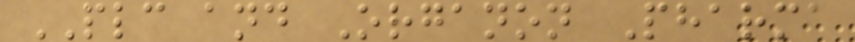PLC and Organon Pharma
